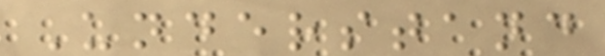Understand
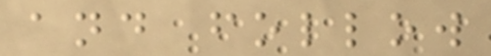and follow
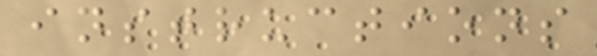instructions
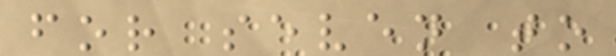for seven to
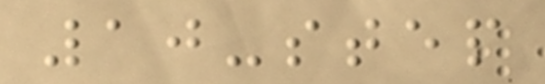10-step
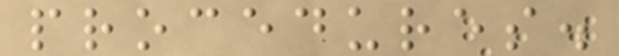procedures.
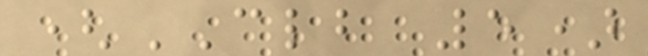(CLB 5)
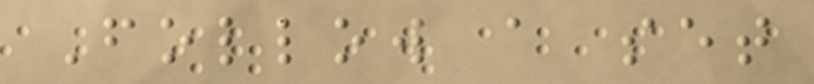Follow a set
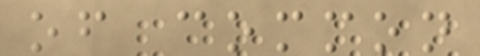of common
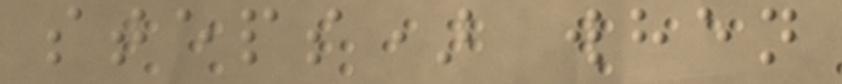steps) when
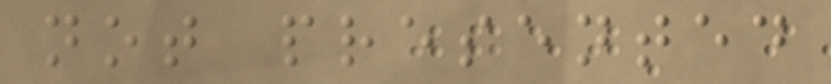not presented
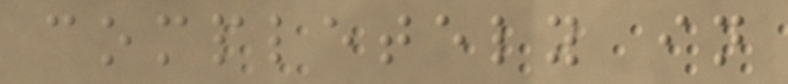completely in
